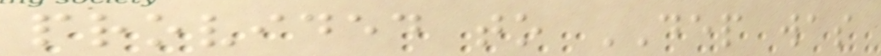provided to DEP was
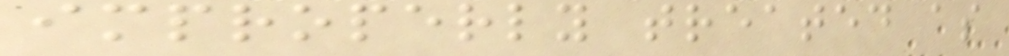improperly treated as
